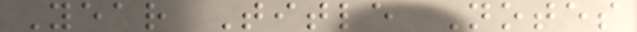Year Title Notes
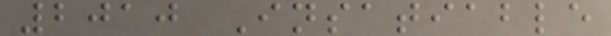2010 Insatiable
